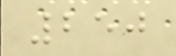250
